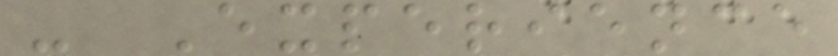- Experience
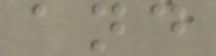and
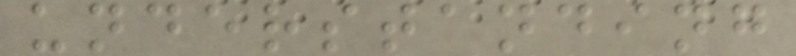understanding
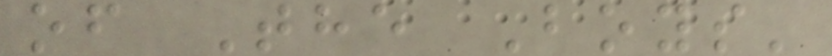of The Boys'
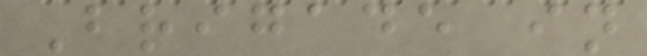Brigade in
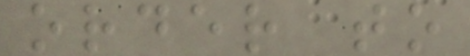order to
